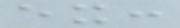ex:
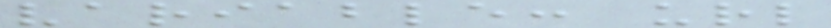variable: url
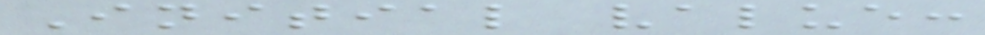Initial value:
